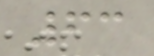63
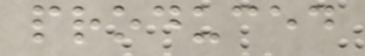produced
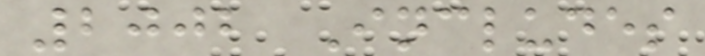2002 Includes
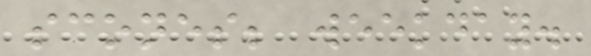scones; weekday.
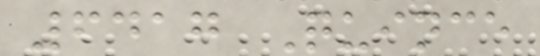6417 Quince
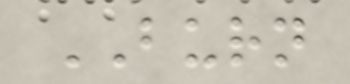BURN
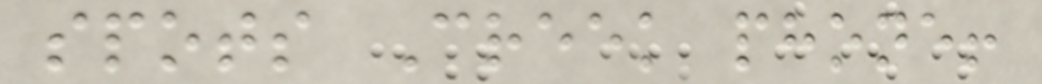spots Creek phone!
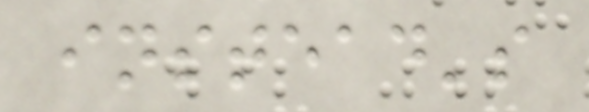instead's
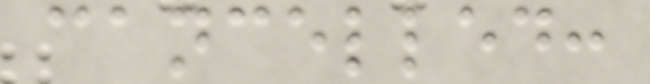cancelled:
